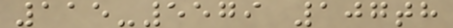115-5579 107th
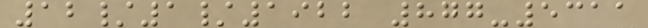12/1/1922 877-5311
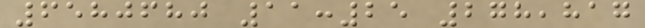6580680 11:25 278,817
